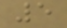5
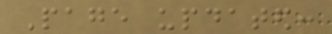Page updated:
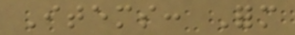Items: Form
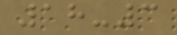18-3
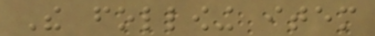The following item
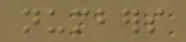numbers
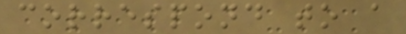correspond to a
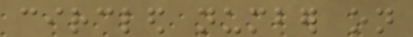circled number on
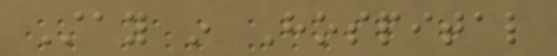Stay in Hospital
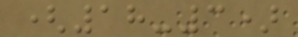(18-3)
